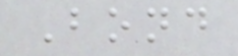Bond
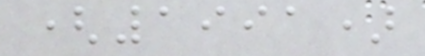(1991)
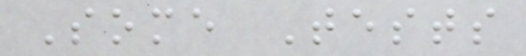Some Tests
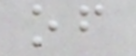of
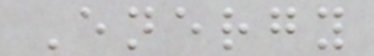Energy
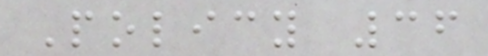Policy 36
